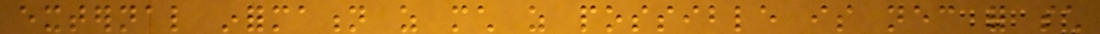external information as much as possible is necessary for such
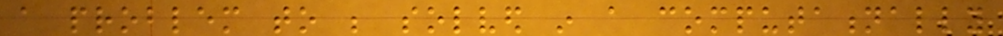a problem to be solved in a computationally
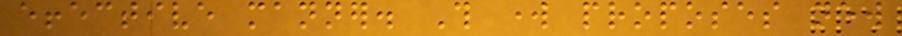effective manner. This work proposes new
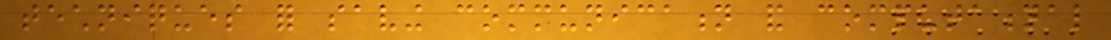techniques for saving communication and computational
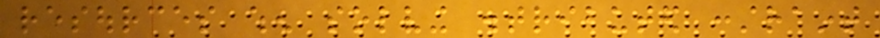resources when solving distributed constraint
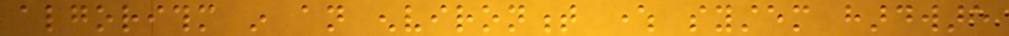algorithm in an environment where system hardware
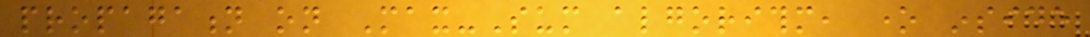propagation on Max-Sum algorithm, one inside
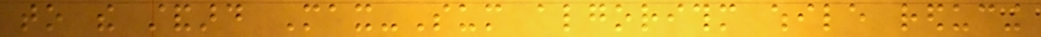to the standard Max-Sum algorithm while reducing
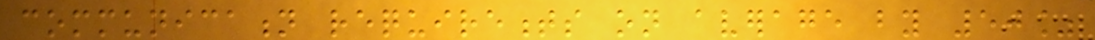communication requirements on average by 50%
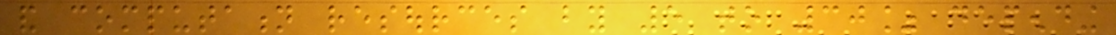and computation resources by 5 to 30% depending
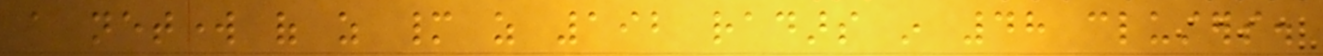a network of as many as 192 radars in 48 clusters.
